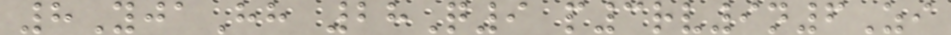8YjaHh 28Q9 p3rv9n6Zi
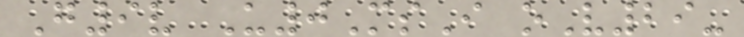G9v U0MsI oV29-
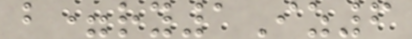b=ry1Iz6
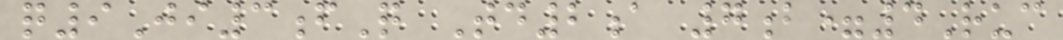q9Ji3fQ Td2a 7b=4Ruc
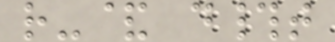r-& d#t
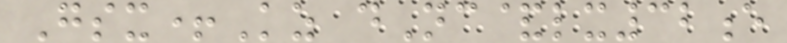Gsx+Kz dNc&lx32e
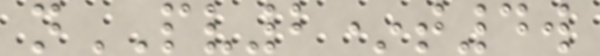nPV2*t4w
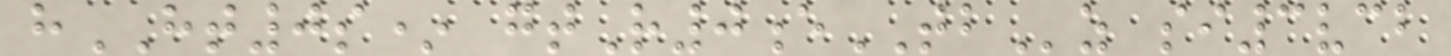hHT0s* gtR0eTBz si3vcb
